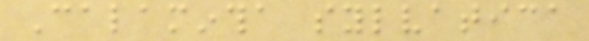Calamintha sylvatica
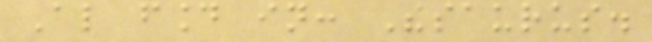Also found in: Thesaurus.
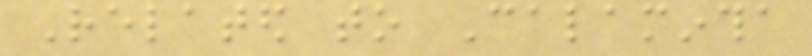Related to Calamintha
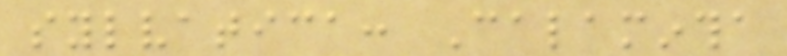sylvatica: Calamintha
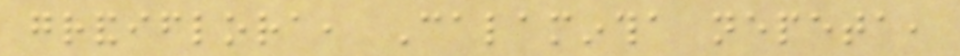grandiflora, Calamintha nepeta,
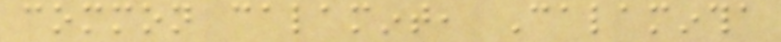common calamint, Calamintha
